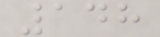148
